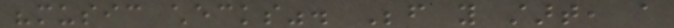"music checks". Before you start, a
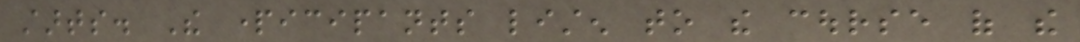starts. The participants listen to the course of the
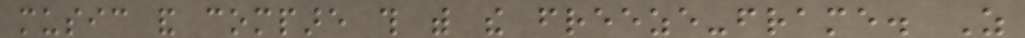music and compare this with the freeze-frame. As
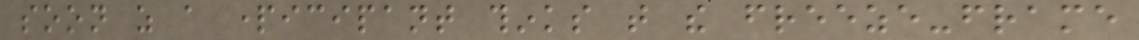soon as a participant thinks that the freeze-frame
